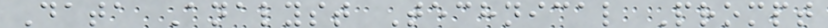Data Analyst Technical Prompt
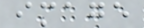image
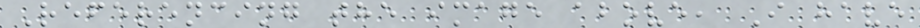Referencing the image above, I have
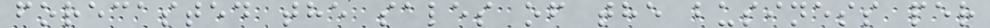forecasted the sales of the business per
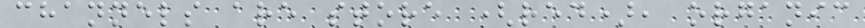channels are store (red), organic
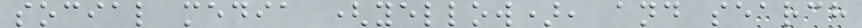social media (yellow), and search
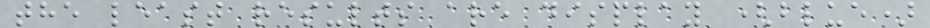the least results are display (blue)
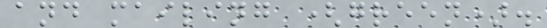and mailing (green).
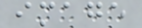image
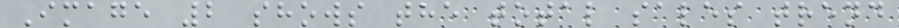Image 2 shows the total sales trend
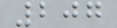207
